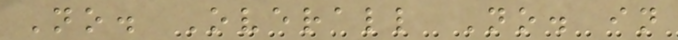No. Overall No. in
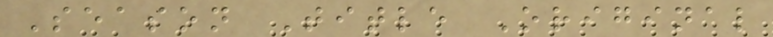Season Title Original
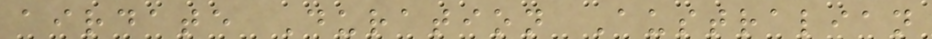airdate Duration Australian
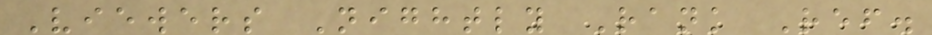Viewers Nightly Rank Ref.
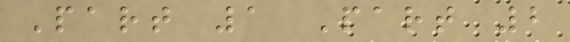Part 1 Part 2
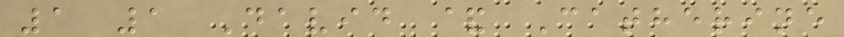1 1 David & Catherine
